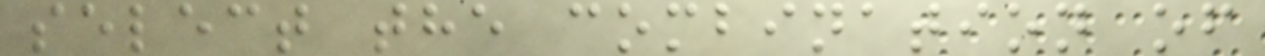select the combination of
